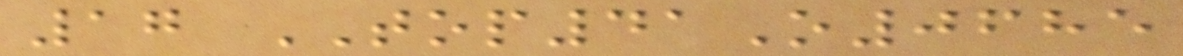17 TOP41O0685
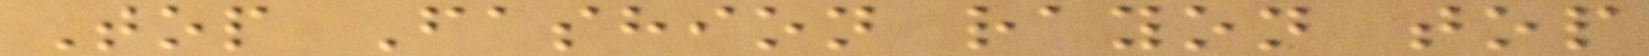Top Fashion rayon top
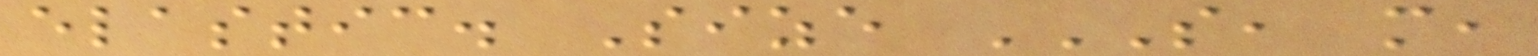elastic. Size S, M,
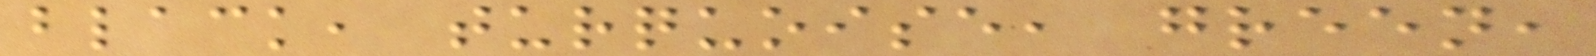black, turquoise, green,
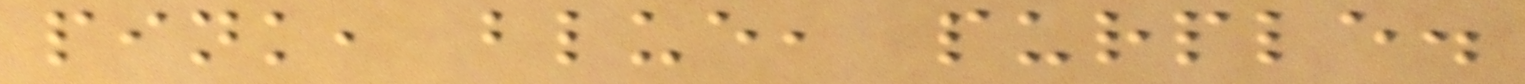pink, blue, purple.
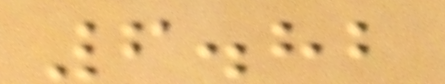6.82
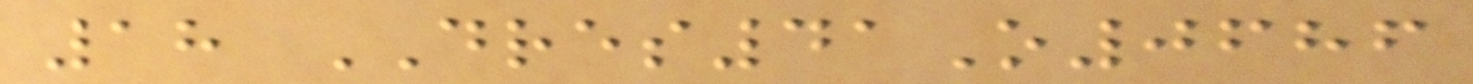18 DRES41O0686
